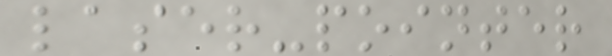laser-pointer
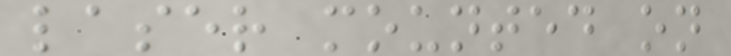laser mounted on
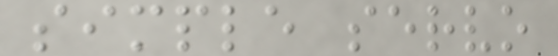simple servo
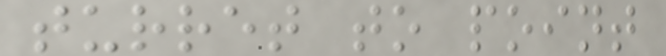turret to point
